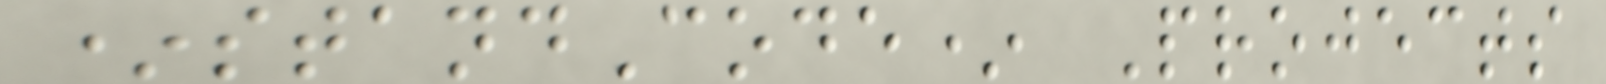*standCode* Projects
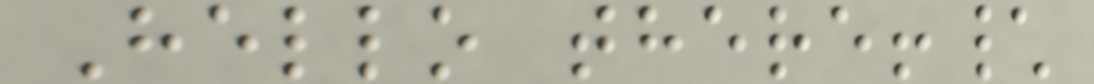Hello there!\
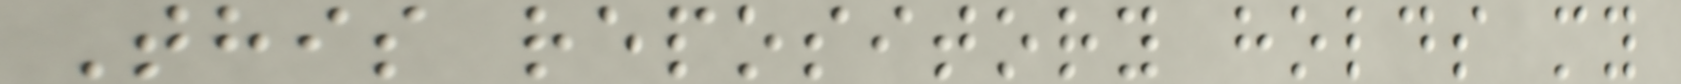This repository holds my
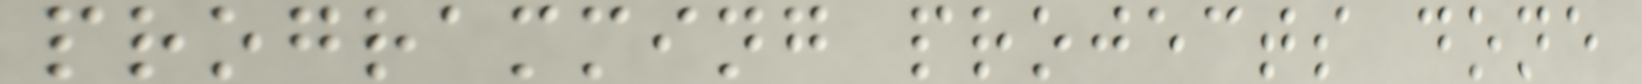programming projects done
